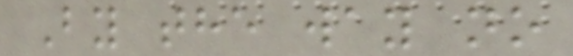By the way no
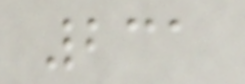231
